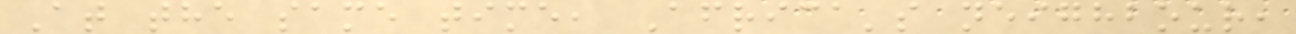At the same time, Africa's neighbour,
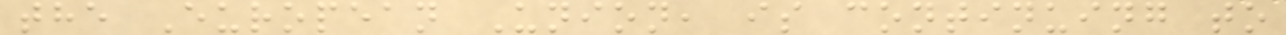the European Union, is continuing to
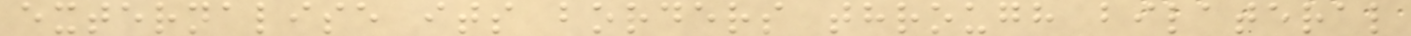externalise its borders through bilateral
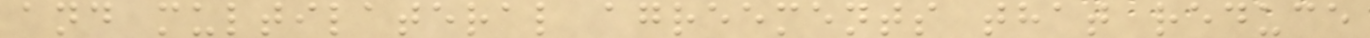and multilateral agreements that reduce
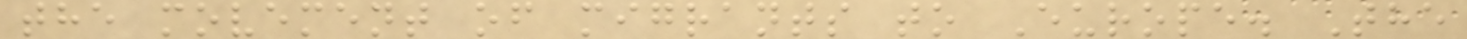the movement of migrants to Europe. The
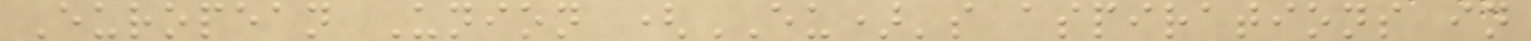European Union (EU)'s aspirations in
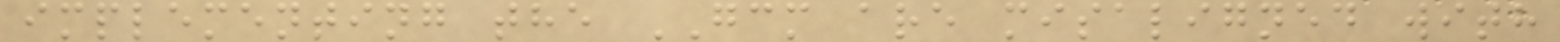implementing the GCM are misaligned with
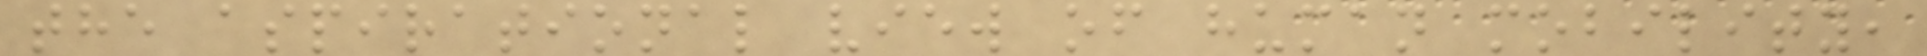the aspirational view of human mobility,
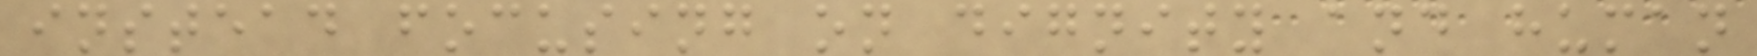instead focusing on dignity and human
